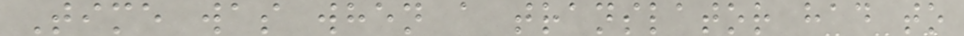Time was when a translator had to
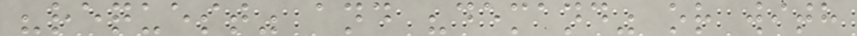"request" and "demand" or with
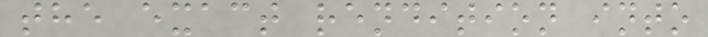the exact rendition into
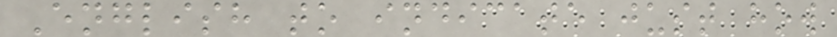English to indicate just how
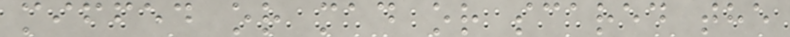miffed or mad or scared the
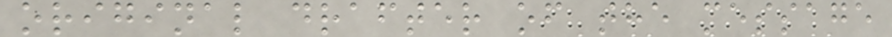original drafter of the message
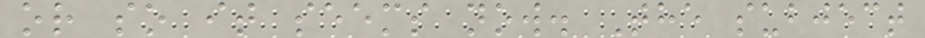or so it seems now. The subject
